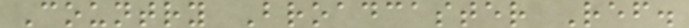Country Broadcaster Ref.
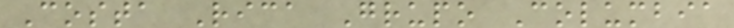Costa Rica Grupo Columbia
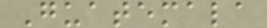Guatemala
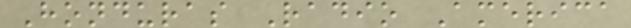Honduras Radio America
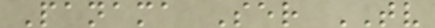Panama Ser TV
